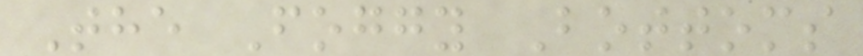The Foggy Bottoms
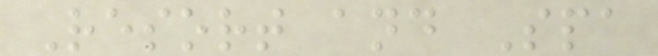Resort and Spa
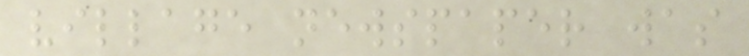village newspaper was
